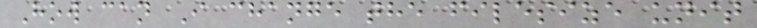How can I change the filesize unit
